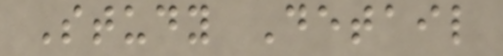Study Detail
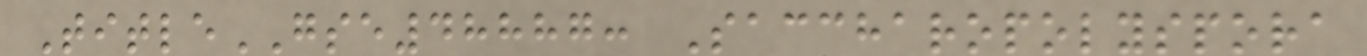TitleGSE48887: Saccharopolyspora
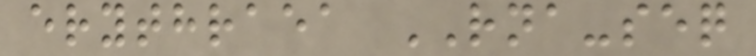erythraea RNA-seq
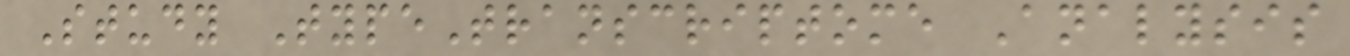Study TypeTranscriptome Analysis
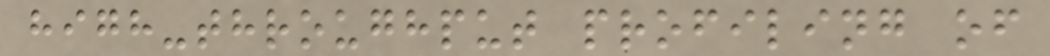high-throughput profiling of
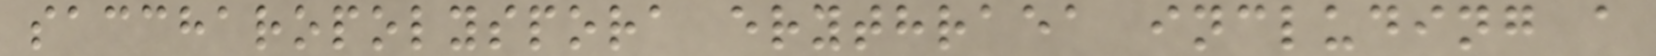saccharopolyspora erythraea including a
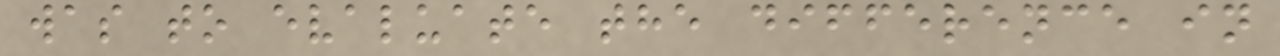was to evaluate the difference in
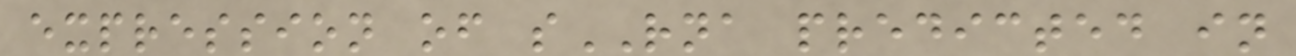expression of sRNA predicted in
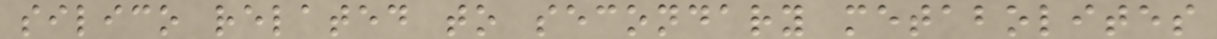silico related to secondary metabolites
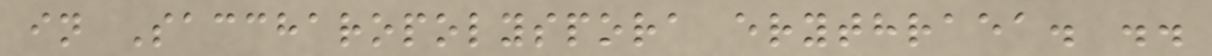in Saccharopolyspora erythraea. ..
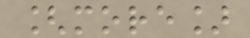[more]
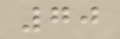70
